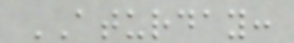ATURDAY:
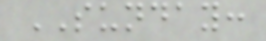SUNDAY:
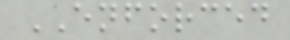ENFORCED
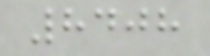8408
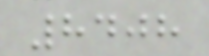8408
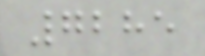7285
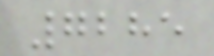7285
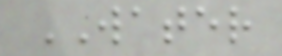WATER
